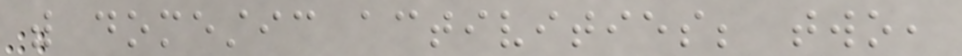with domestic activities; two,
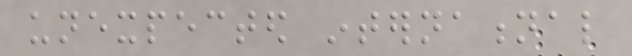unexpected international
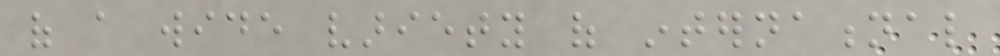of a wide variety of international
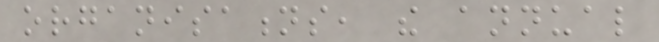organisations, the annual
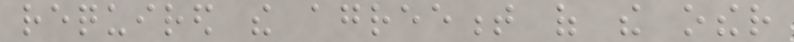required the agreement of the other
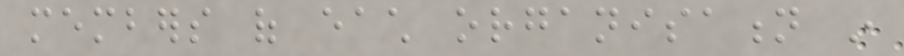members of each organisation in
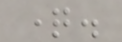question.
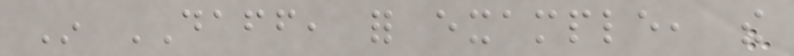In DAFF, for example, the
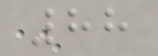88
